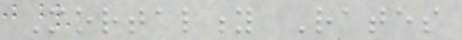Mortality Rates
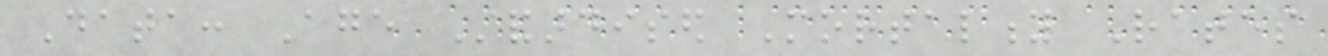Data: Age Standardised Mortality Rates
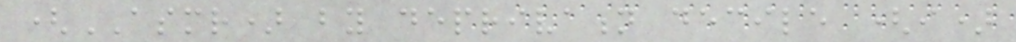(ASMR) by deprivation decile (i)
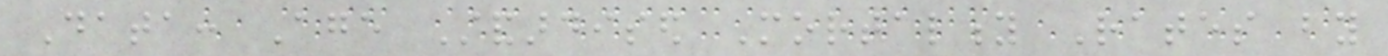Data: Age Standardised Mortality Rates by
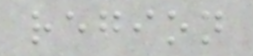region
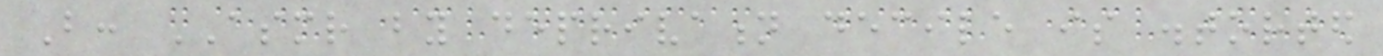But: ASMR by deprivation decile is distorted
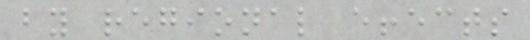by regional effects
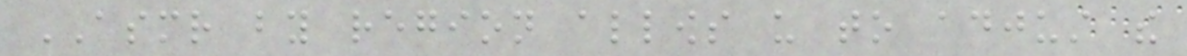ASMR by region allows us to adjust the
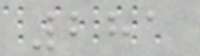281
